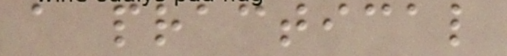a practical
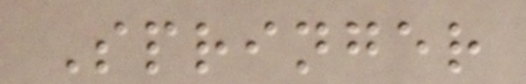Springer
